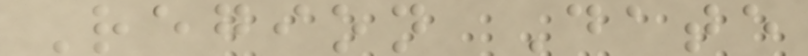Region Date
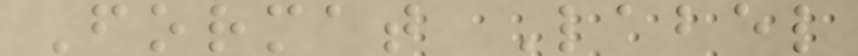Format Label
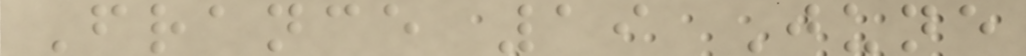France 19 June
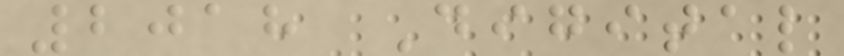2018 Digital
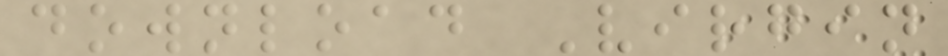download Virgin
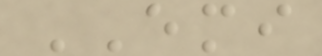EMI
